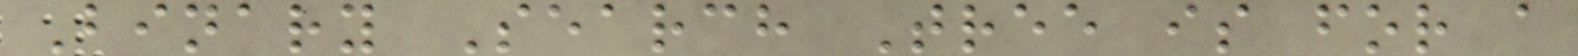Binary Search Tree is for a
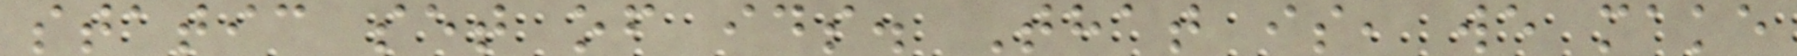static set of ids. That is, we make
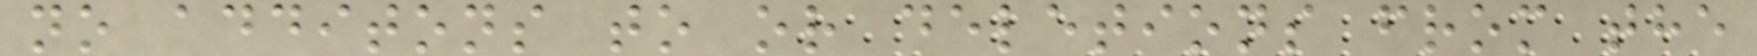no additons to or deletions from the
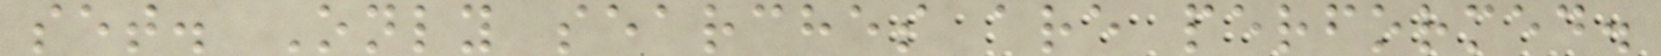set. Only searches are performed.
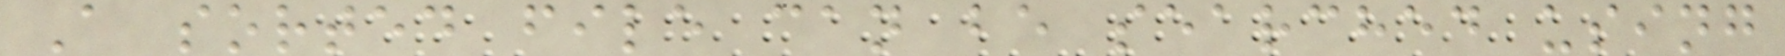A sorted file can be searched using
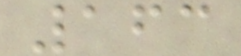163
